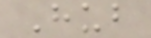Hub
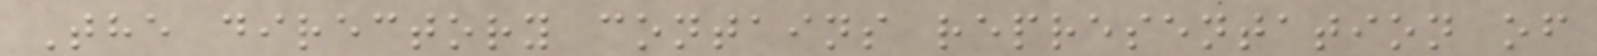The directory contains representation of
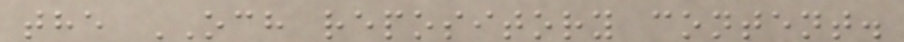the OCH repository content.
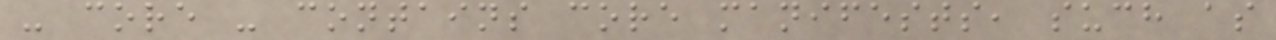- core - contains core manifests, such as
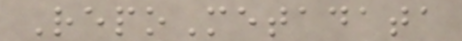RepoMetadata
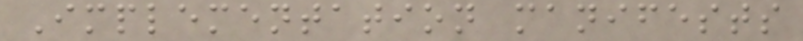Implementation manifests
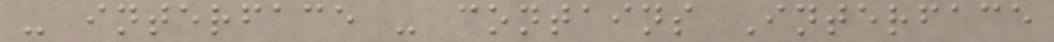- interface - contains Interface
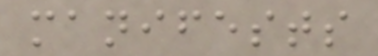manifests
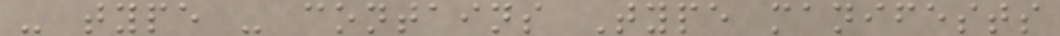- type - contains Type manifests
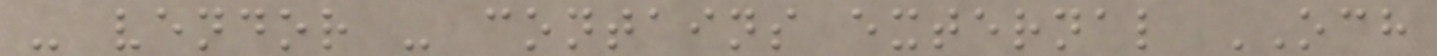- vendor - contains external OCH
